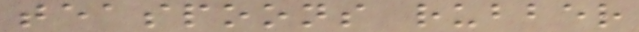teaspoons rubber
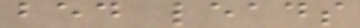bed leads
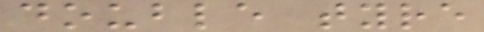double tyre
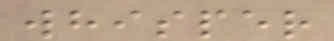whisper
